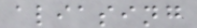aliasing
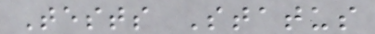Tests Status
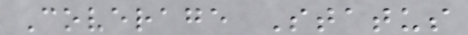Coverage Status
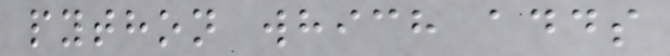python which adds
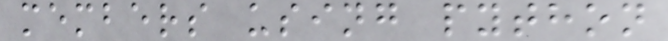members using python
